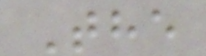The
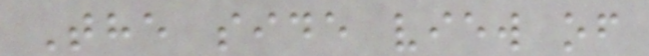The side view of
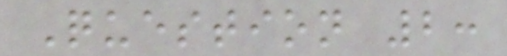Question 2:
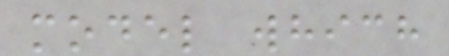model which
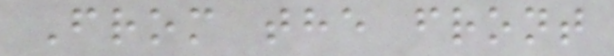From the front
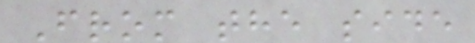From the side
